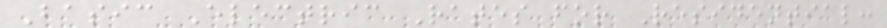Basic Electric Rates for Residential:
